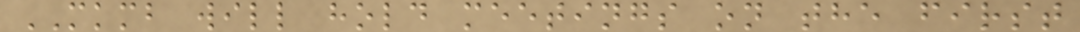MKMB will hold meetings on the first
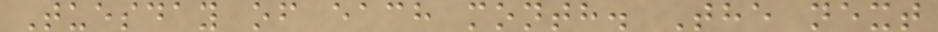Tuesday of each month. The next
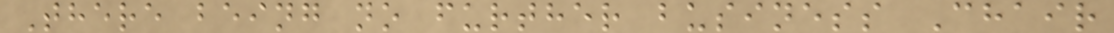There being no further business Chair
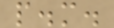p.m.
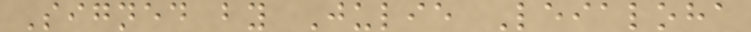Signed by Julie Leialoha
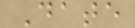Date
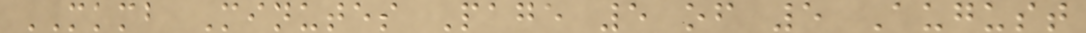MKMB Minutes Page 5 of 5 August
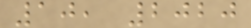10, 2020
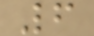6
